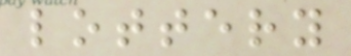lottery
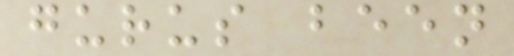gurus been
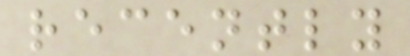recently
